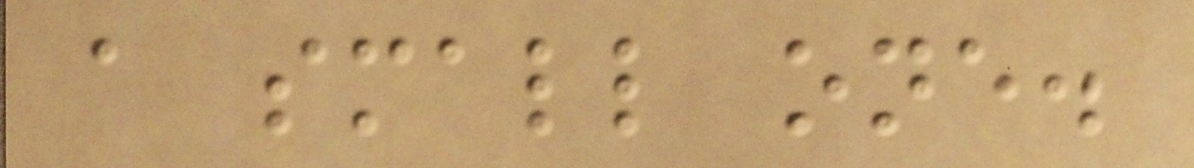a small one.
